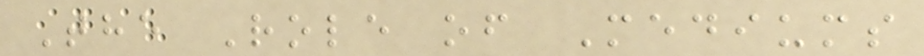The Role of Mediums
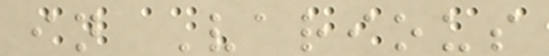in Various
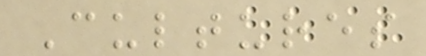Cultures
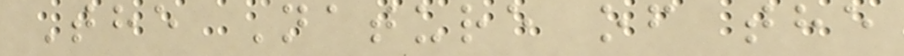The Nature of the
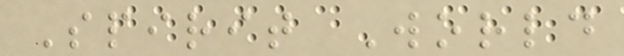Spirit World
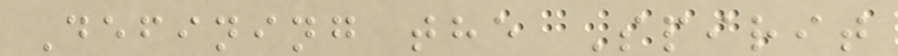Defining the Spirit
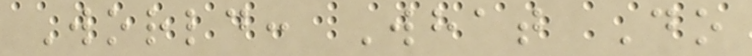World: What Do
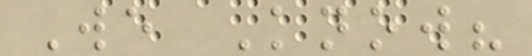We Know?
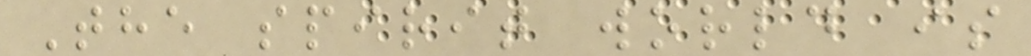The spirit world is
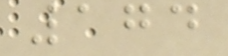174
